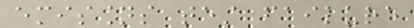emissions test failure
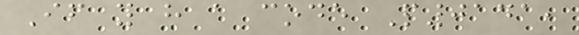If you have a code P0141,
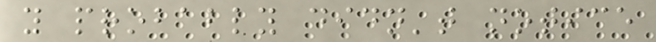you probably didn't notice
